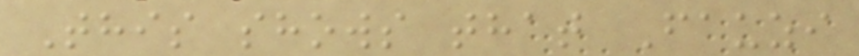This shows that Fauzi
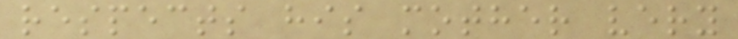respects his mother very
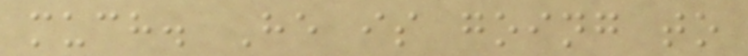much. He is going to
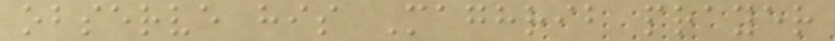observe his Maghrib prayer
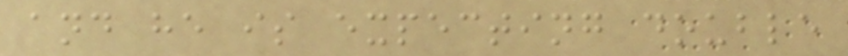and he is expecting double
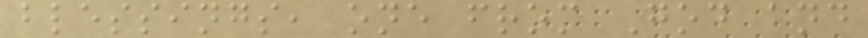blessings, one from God and
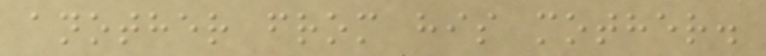another from his mother.
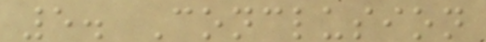5. Conclusion
